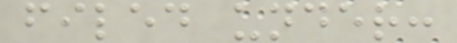filed under:
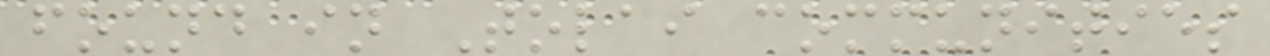found in Tolai communities
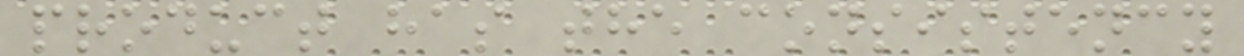product has the consistency
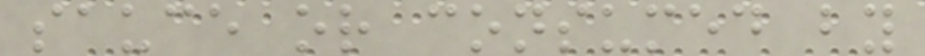sauce or consumed by
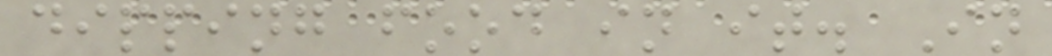dipping food in it. In
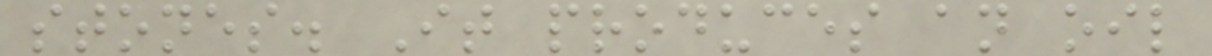stones. It produces an oil
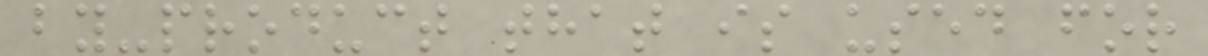by-product that is used for
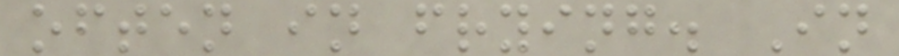often in frying. In
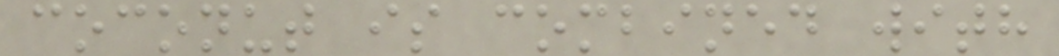coconut is combined with
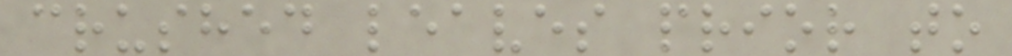crushed leaves prior to
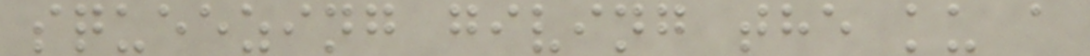squeezing giving the ku a
